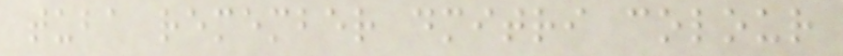tuba remember dmitri colour
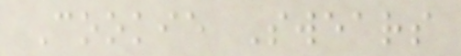Cookie Swears
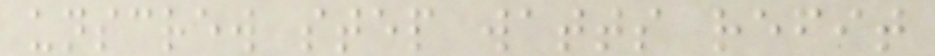unscrew step watts refit
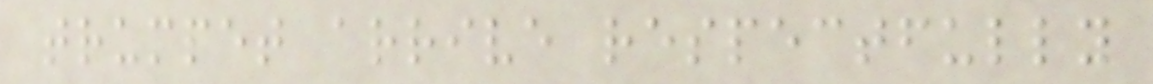trumpet arrive respectfully
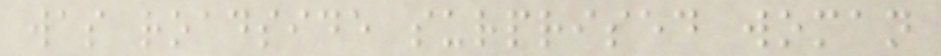was roadside surprised woman
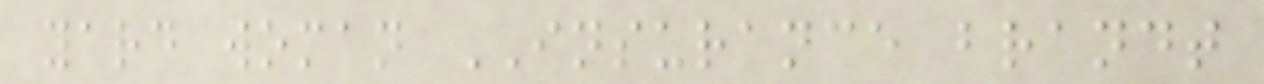yard woman INSURANCE brandt
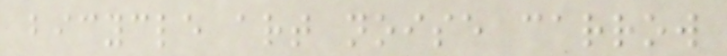bicycle art noise carrow
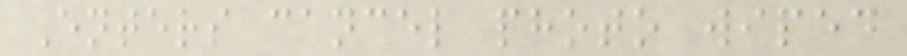Enters cancel photo wiped
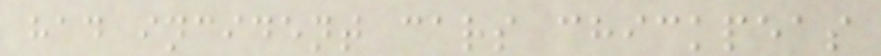had incident cars chickpeas
